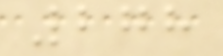278
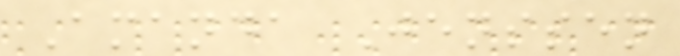Amanda Jenssen
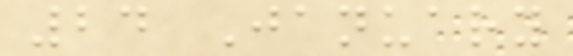24 January
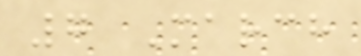7 March
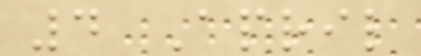4 April
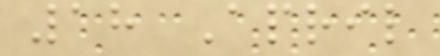18 April
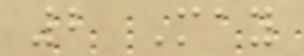2 May
